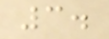3.
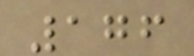176
